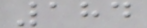184
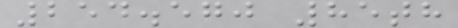254.570 85th
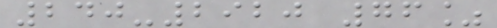240-2920 76%
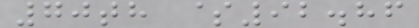70th $92.86
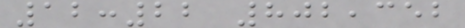12:22 802,352
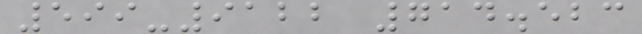599-9122 714.523
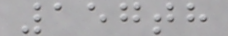157th
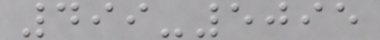499-5095
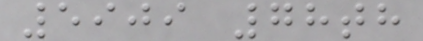5909 78th
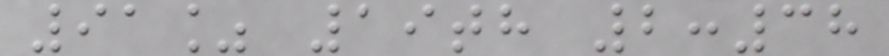91% 19th 2:38
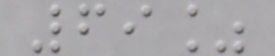69%
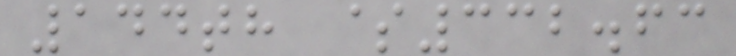144th $332.63
